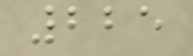225
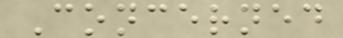Concerned
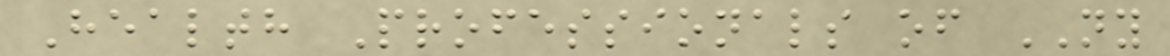Health Professionals of NY
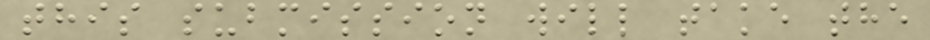this submission will take the
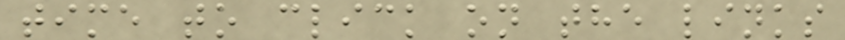time to click on the links
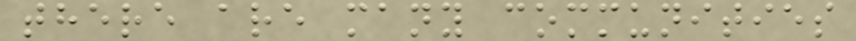there are many communities
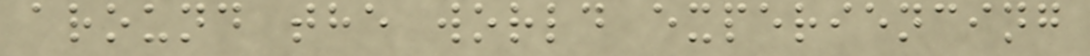around the world experiencing
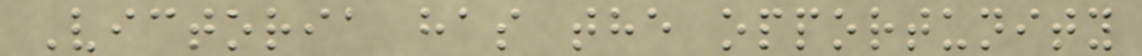Victoria has the opportunity
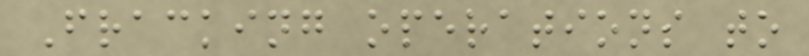Fracking operations to
